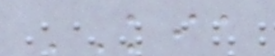KIA
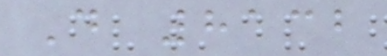D 8132
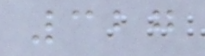327
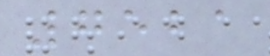7521
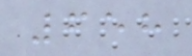658
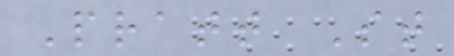Pratt St
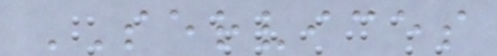SERVICES
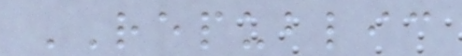REPUBLIC
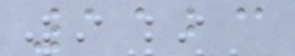1123
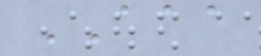AAA
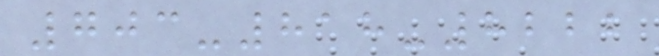703-818-8222
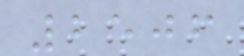2506
